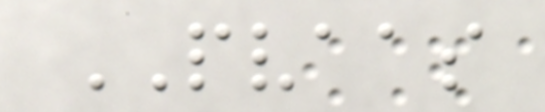PVAAS
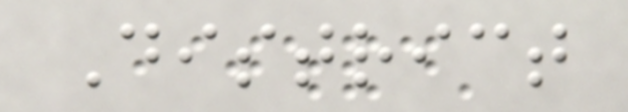District
